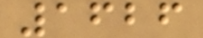1626
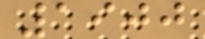1900
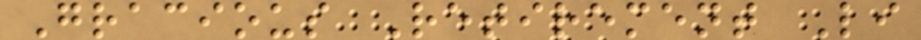Gracious Retirement Li
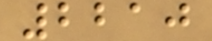2210
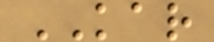KAR
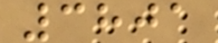3801
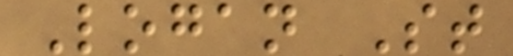Logan St
